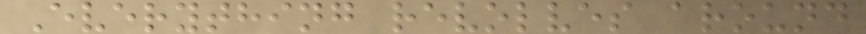Everything revolves around
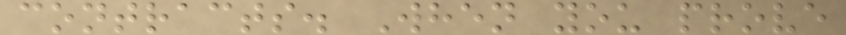contracts. When you prove
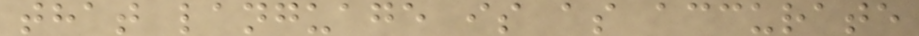that language is as accurate
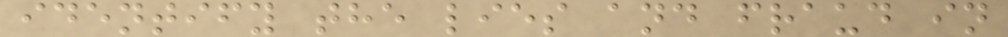identify the lies and fraud in
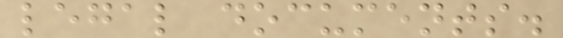legal documents.
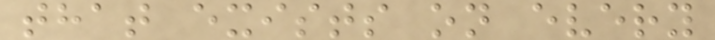that exists on every
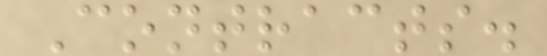Contracts.
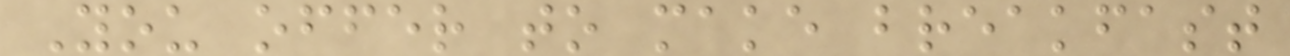You offer to make breakfast
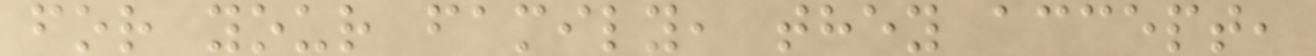for your family, they accept,
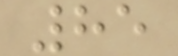85
